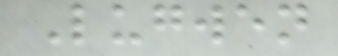Lugwen
